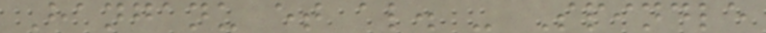Hanganu et al. - Spindle
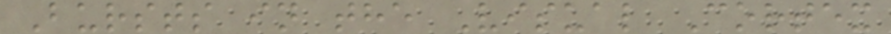Bursts in the Visual Cortex
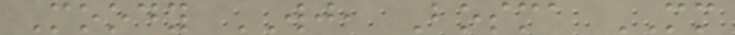Moody WJ, Bosma MM
